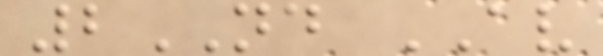2ND AV
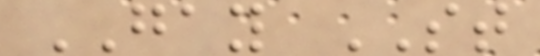GAY ST
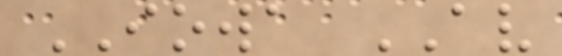IOWA AV
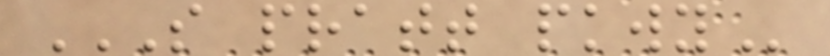S PRATT PKWY
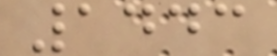1443
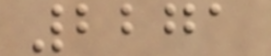2271
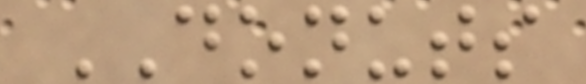DONUTS
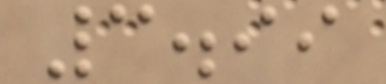3.99
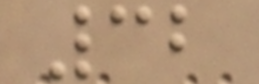32
